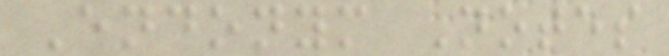Endonym Notes
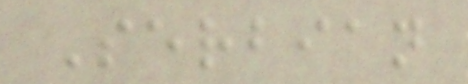Serbian
